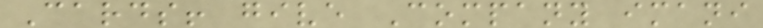Cards! give Company imani
